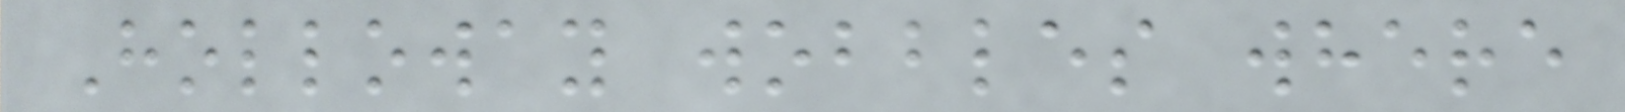Holloway wobbles where
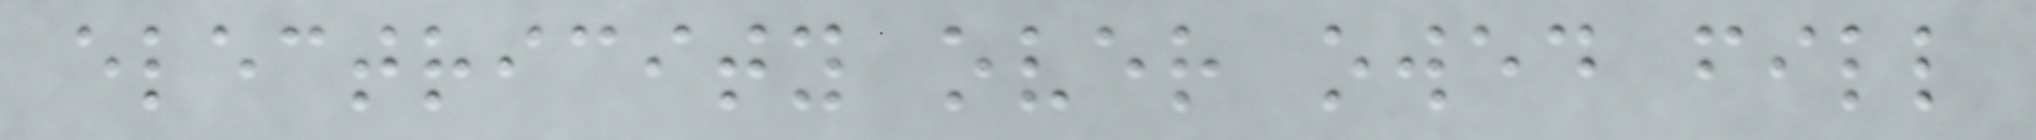electricity over owed fill
